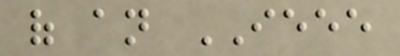of an IEEE
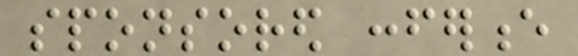sponsored conference
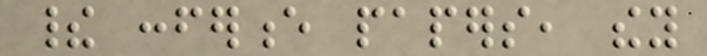their conference papers, they
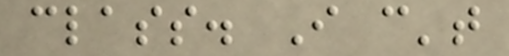class. I can't
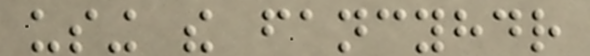using the fancyhdr
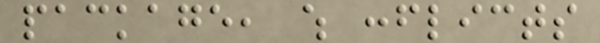package, which conflicts
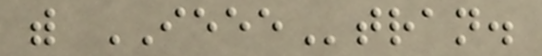with IEEEtran.
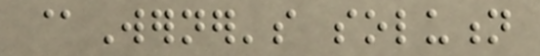@Werner's solution
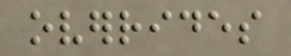overrides
